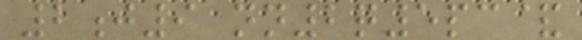2j9 nn2q5pc&
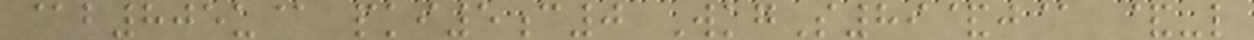@b805u@ pki5c0 WkgS89&j@ &-l
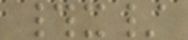#x/
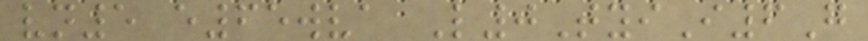vn5 e65wva L0TyiI6G
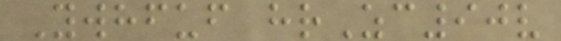Ywhfuf hrZc90v
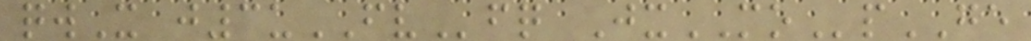qwX j3uFVfq JxMOpGE
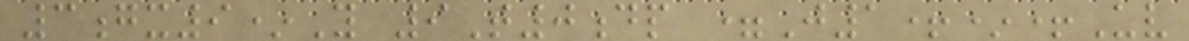3gx9*Y 9T0dp =J1+*+Uv
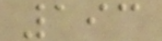193
